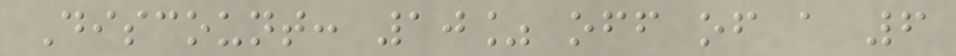Discount: 10% off of a 6
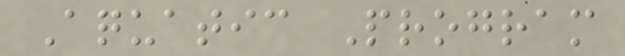Aquatic Program
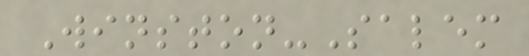Winston-Salem
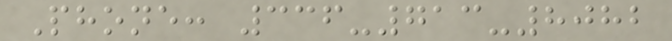Phone: 336-713-8082
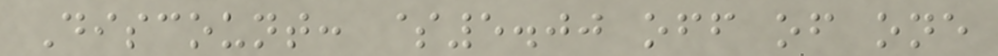Discount: $5.00 off of one
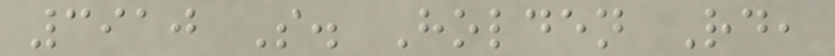3910 S. Holden Rd,
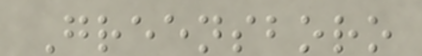Greensboro
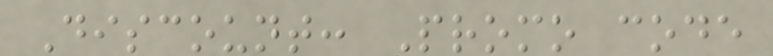Discount: Promo code
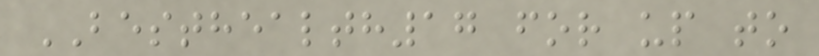BESTHEALTH17 for up to
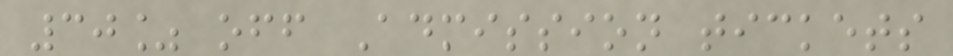30% off Admission tickets
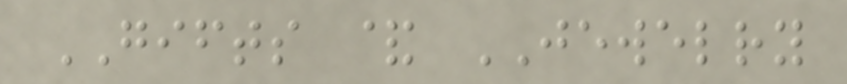GIFTS & JEWELRY
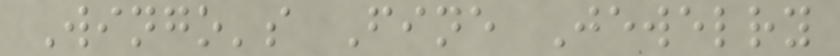Wingo's Fine Jewelry
